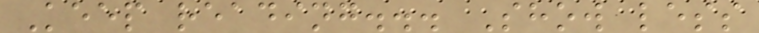Keep reading... Show less
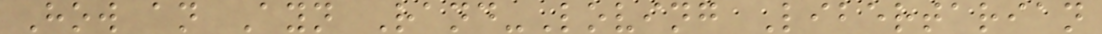How an Ayn Rand-Loving Libertarian
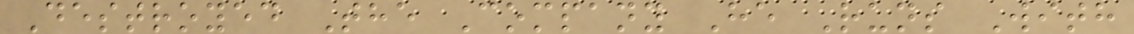Destroyed The Company He Runs With
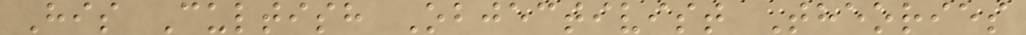His Cultish Objectivist Theories
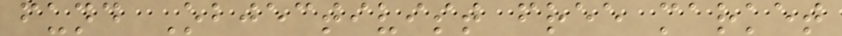fund Objectivist free market
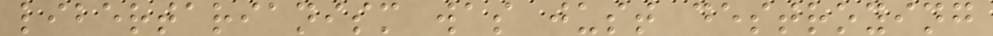libertarianism was just destroying
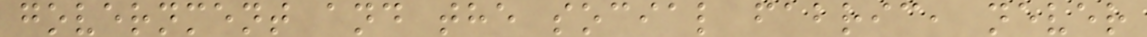government and the social fabric, never
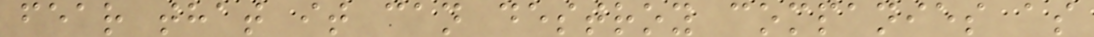fear that it can destroy companies as
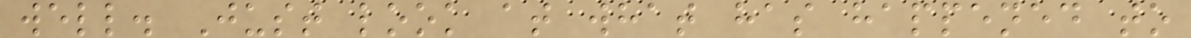well. Just look at what has happened to
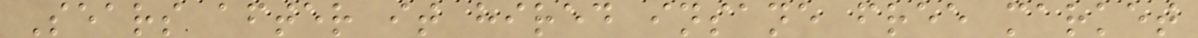Sears after it hired insane free market
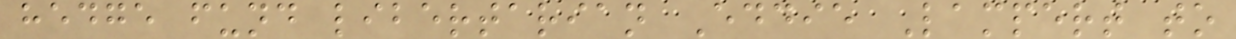hedge fund libertarian Eddie Lampert to
